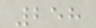258
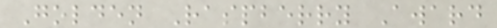Golden Raspberry Award
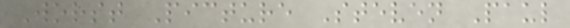Worst Picture Steven Paul
